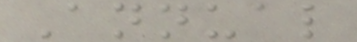Annual
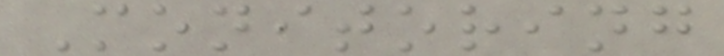Monitoring
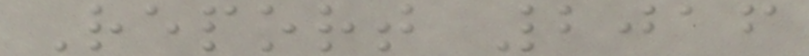Report 2016
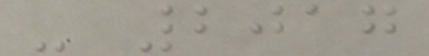- 2017
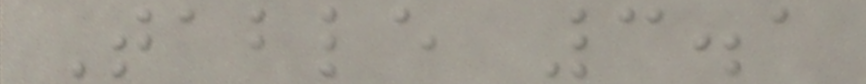Table 3.1
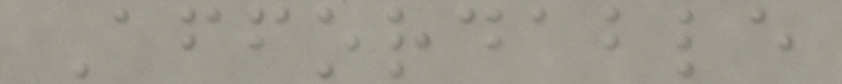Affordable
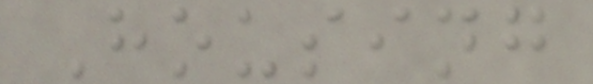Housing
